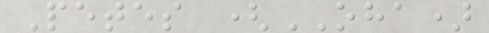Petes (OHA)
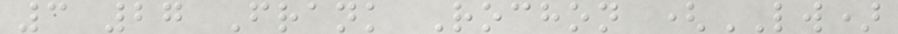3 27 Frank Rochon (LW)
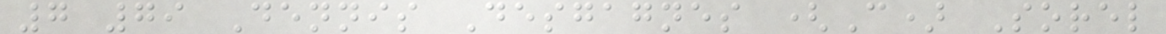7 79 Dennis Desgagnes (C) Sorel
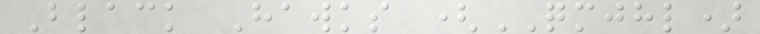Black Hawks (QMJHL)
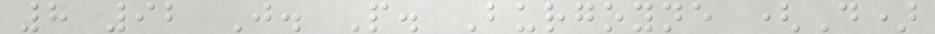8 92 J. P. Burgoyne (D)
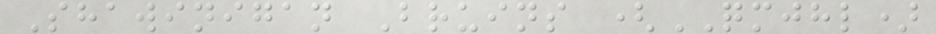Shawinigan Bruins (QMJHL)
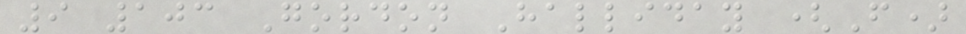9 103 Gordon Halliday (F)
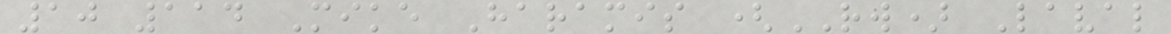10 114 Mike Haramis (RW) Laval
